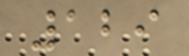129
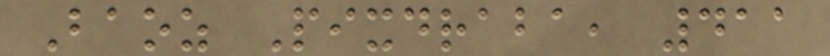Baoz Pixdraba, 411
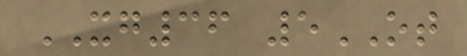XG36 5OT
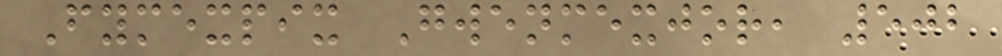Fymexpix Gwenmexjor, 502
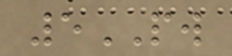5PW
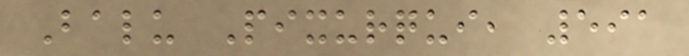Balu Pixurqui, 591
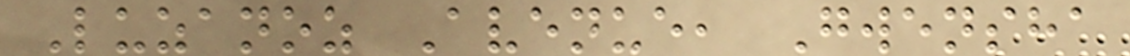Luzanoz Avenue, Gwensha
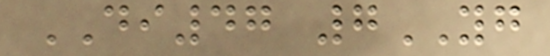DI47 7YG
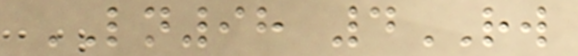LN98 4RW
